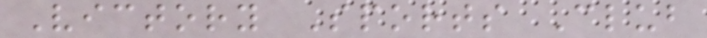Victory Sports Club
